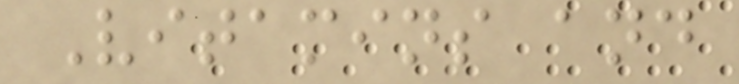Vitamins and
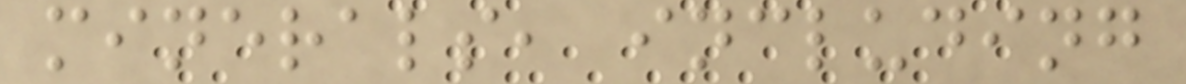minerals, including
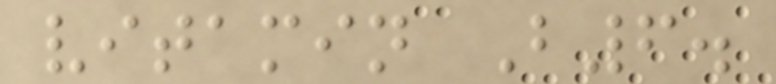vitamin B6.
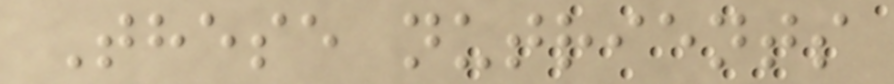These nutrients
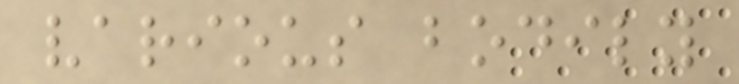various bodily
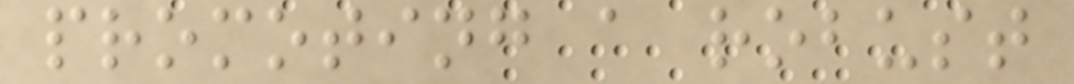promoting a robust
